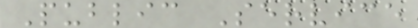Public Service
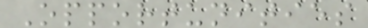Opportunities
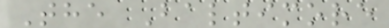The Baltimore
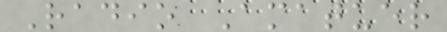Radio Amatuer
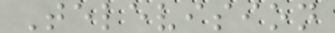Television
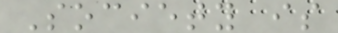Society is
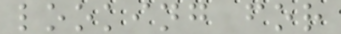looking for
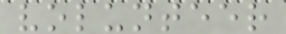volunteer
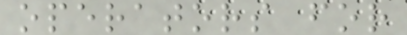operators for
